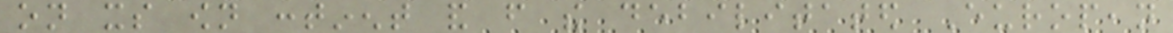on its own continent and from the debilitated European
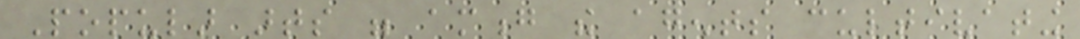Popular arts were among the agents cultivating
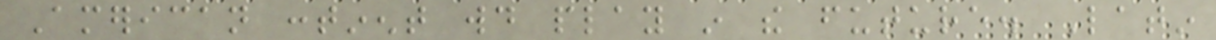American continent would play in the future. Latin
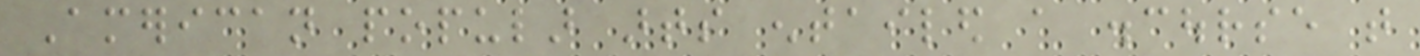American popular arts entailed a discourse that
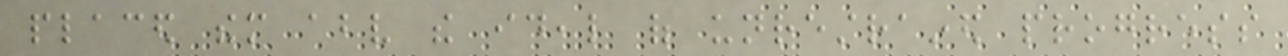placed them above the ideal of unrestrained progress
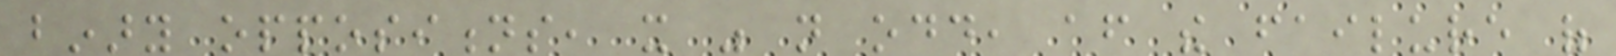binary oppositions, it was not odd, after the failure of
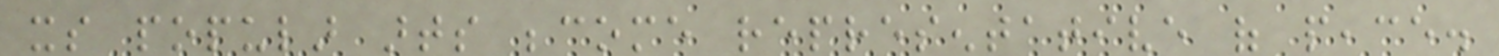its popular arts become representative of peace.
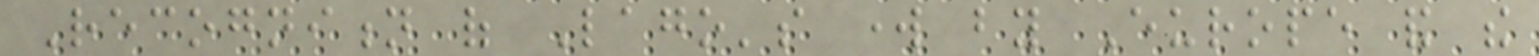Recognition of Lago's work by Europe and the
